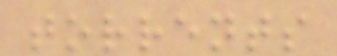torrents
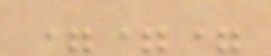===
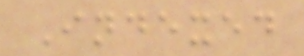Indexed
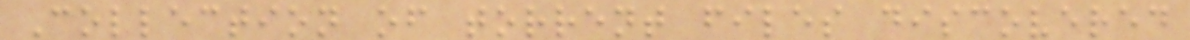Collection of torrent files discovered
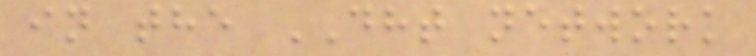in the DHT network
